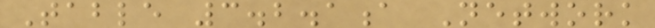Table 3.2.1a Network
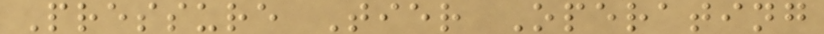Pressure Tier Operating
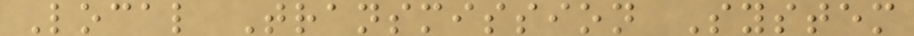Local Transmission System
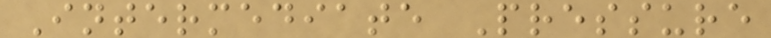Intermediate Pressure
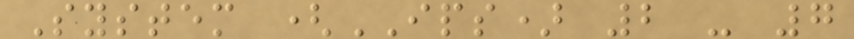System (IPS) 2 - 7
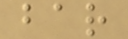bar
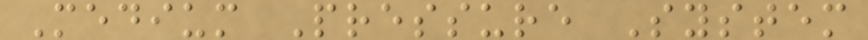Medium Pressure System
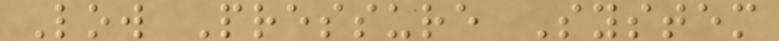Low Pressure System
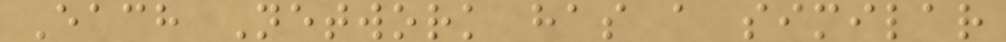Each Network has a similar
